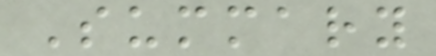Summary
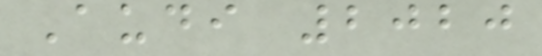Audi 2020
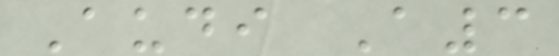Audi A3
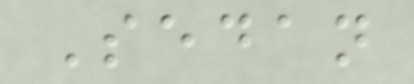Sedan
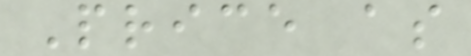Price as
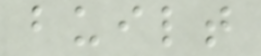built
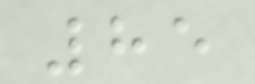85
